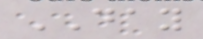DAY
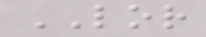LOR
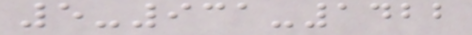5-931-1422
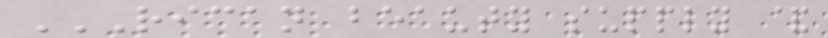RICAN BEAUTY SUPPLY &
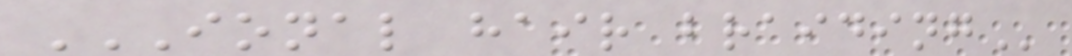IONAL HAIR BRAIDING
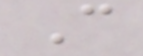C
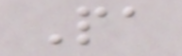Pa
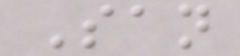San
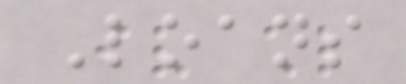Loans
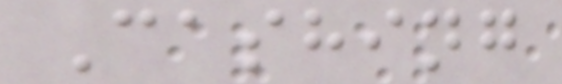Cashing
